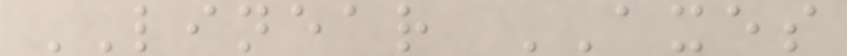LINEAR AXES
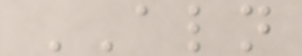ALN
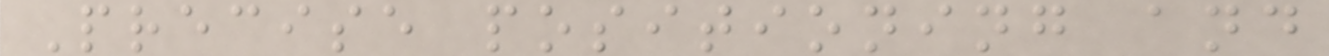Precise positioning and
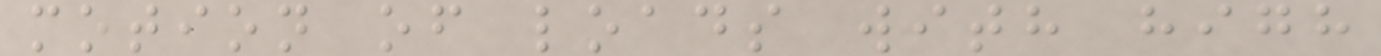motion of loads with high
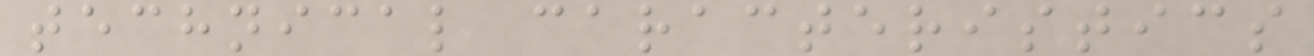technical caracteristics
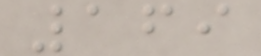169
